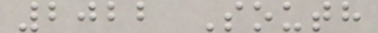2022 South
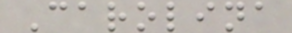Carolina
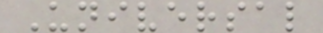Universal
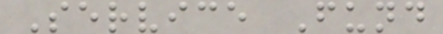Service Fund
